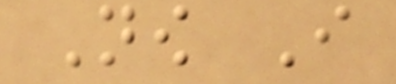Now I
